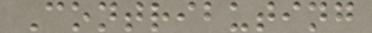Contributing
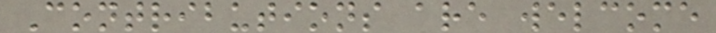Contributions are welcome
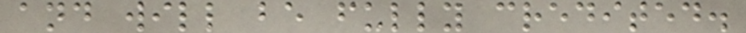and will be fully credited.
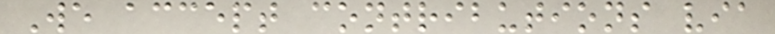We accept contributions via
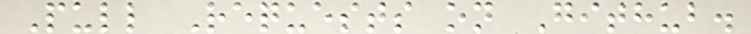Pull Requests on Github.
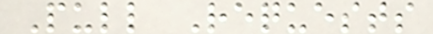Pull Requests
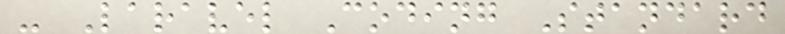- Laravel Coding Standard
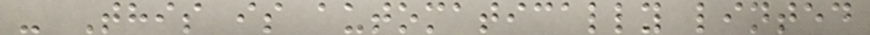- This is automatically linted
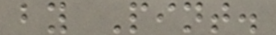by Pint.
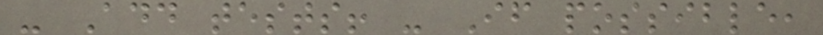- Add tests! - If possible,
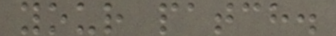your patch.
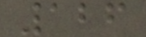126
